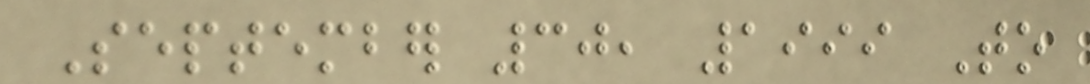September 30, 1999 To
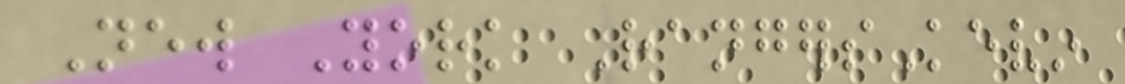New York RangersKevin
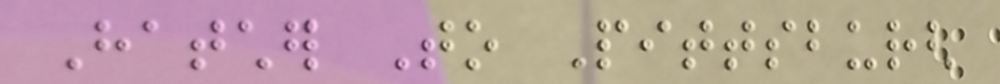Hatcher To Pittsburgh
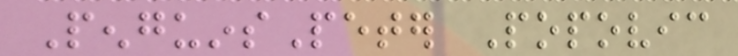PenguinsPeter Popovic
